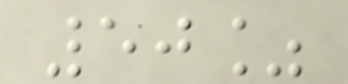50%
